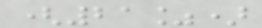(21%)
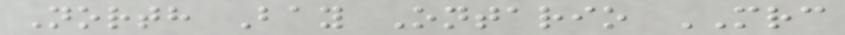North Bay Ontario MRC
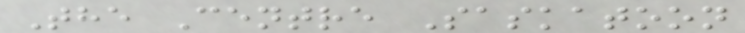The Centre Saskatoon
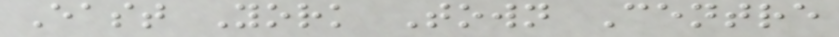East York Town Centre
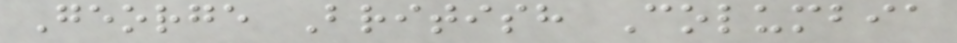George British Columbia
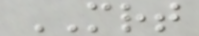MRT
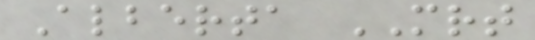Alberta MRT
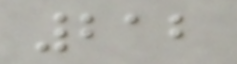212
